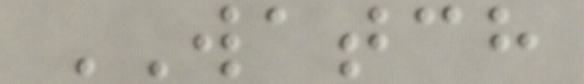WATCH
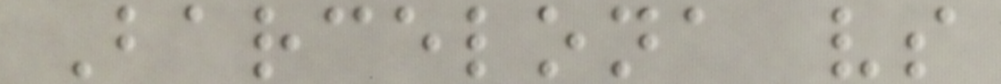Barcelona vs
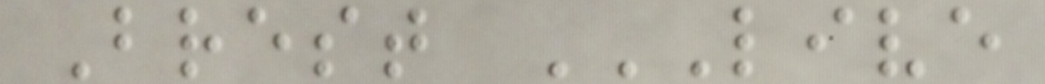Brest LIVE
